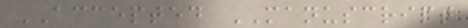ACCEPTED MANUSCRIPT
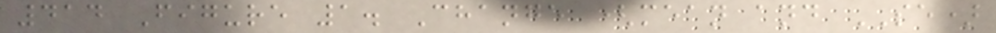414 Figure 1. Change (mean and SE)
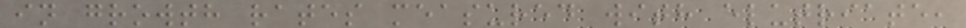in growth rates measured with elutriate,
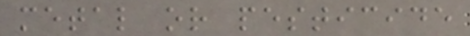metal or pesticide
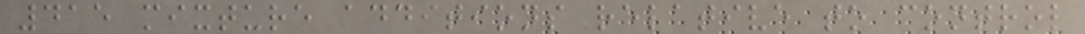415 mixture additions relative to control
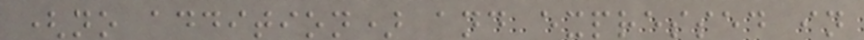(no addition) and expressed in
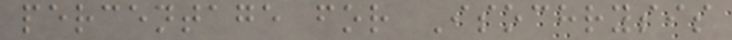percentage for Isochrysis
